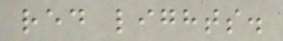red lights.
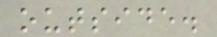outside.
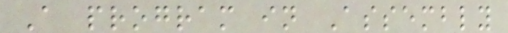A program in Assembly
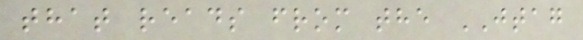that reads from the JTAG
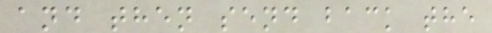and then send back the
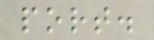port.
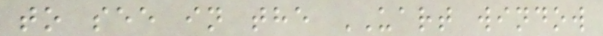to see in the UART window
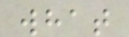what
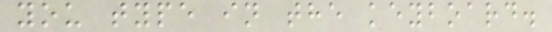you type in the keyboard.
